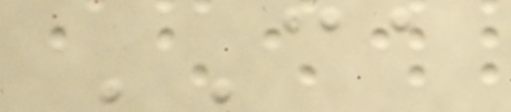CA
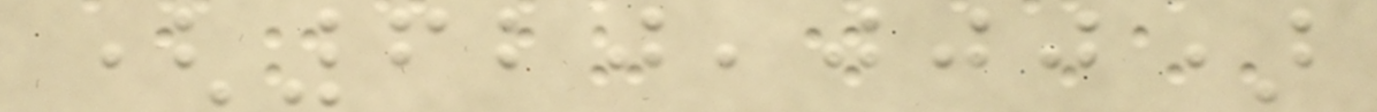(620,000)
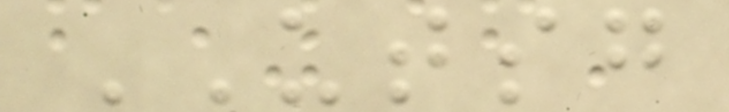UTSG
